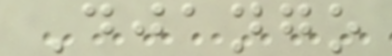Django
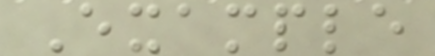Example
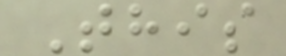This
